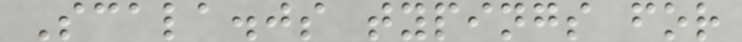Scala.js typings for
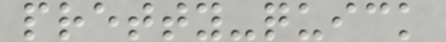pretty-quick
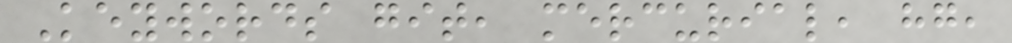Keywords git, mercurial, hg,
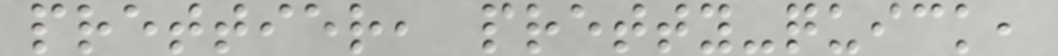prettier, pretty-quick,
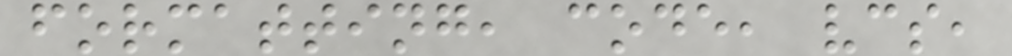formatting, code, vcs,
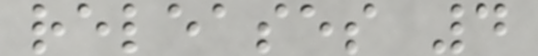releases 4
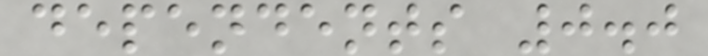dependents 0.0
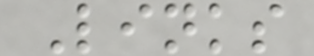Links
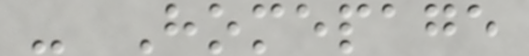- Homepage
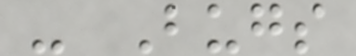- Bugs
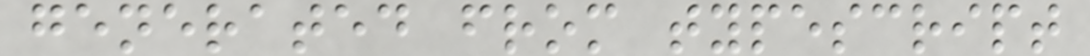generated from typescript
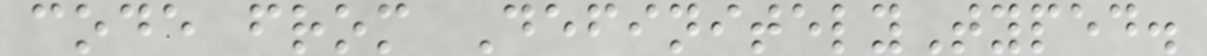code from DefinitelyTyped.
